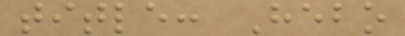title: Hebo
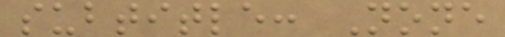subtitle: None
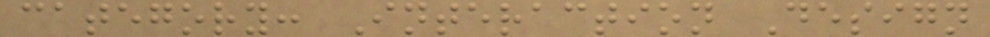category: Interaction Design
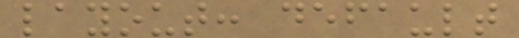layout: default
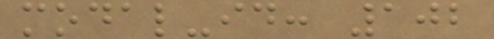modal-id: 102
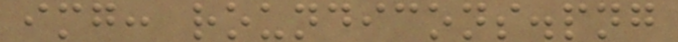img: roundicons.png
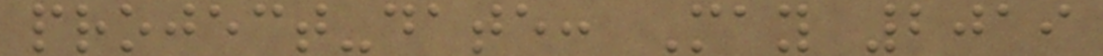project-date: May 2019
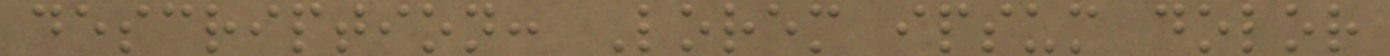description: Lorem ipsum dolor
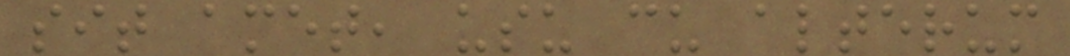sit amet, usu cu alterum
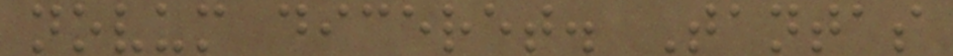novum diceret. Tantas
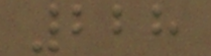228
